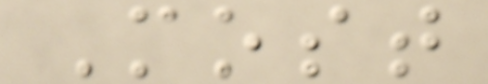Most
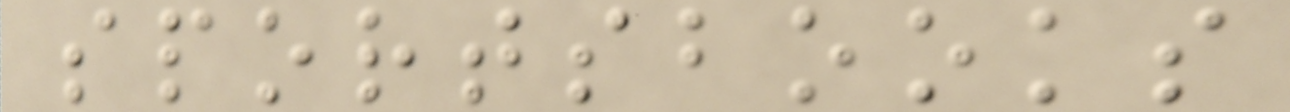sportsbooks
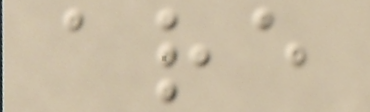are
